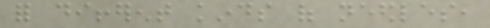for different kinds of needles,
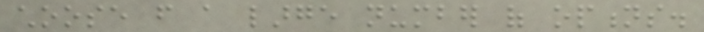choose from a large number of options.
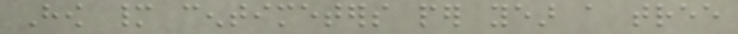How many centimeters per year a tree
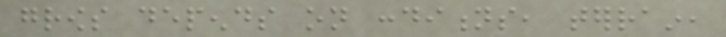grows depends on conditions, terrain,
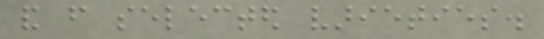and from selected varieties.
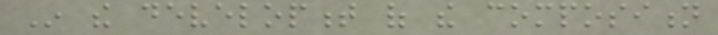In the development of the composition
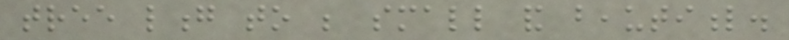tree long to be small and beautiful.
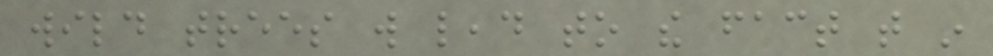wild trees will lead to the fact that in
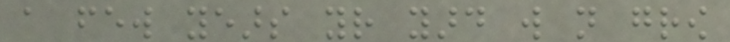a few years your yard will not grow
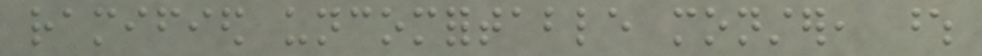ramified uncomfortable monster, whose
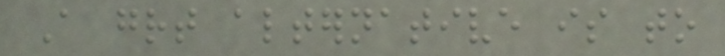A great alternative is to
